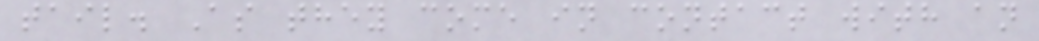tail. As they come in contact with an
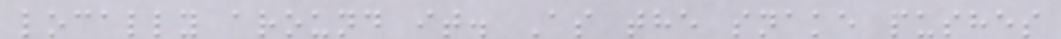locally around it. As the snake pushes
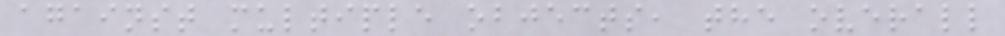against multiple objects, the overall
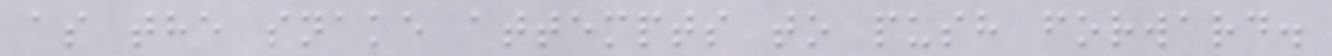as the snake attempts to push forward.
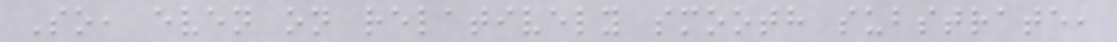So, even on relatively smooth substrate,
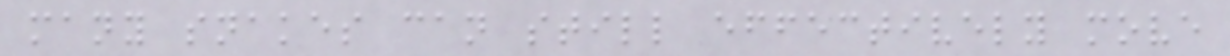many snakes can still effectively move
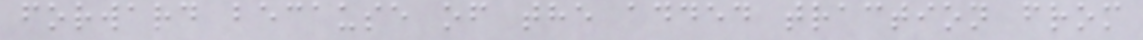forward because of the added traction from
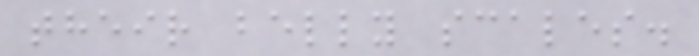their belly scales.
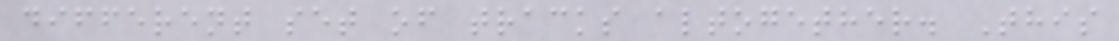different set of tracks altogether. This
